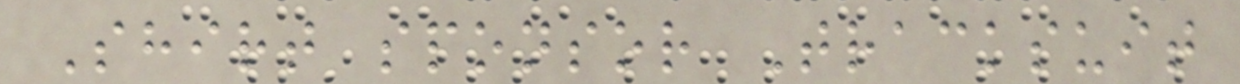Shirt sponsor Tracksuit
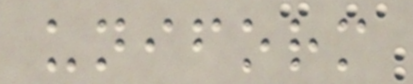uniform
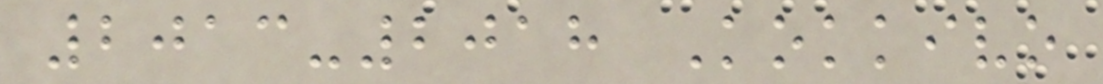2013-2018 Kokkivo
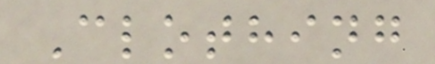Clothing
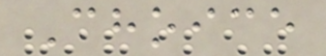Choice
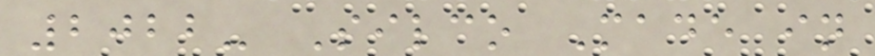2022- Silco Made in
